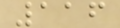116
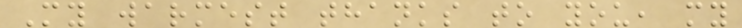My warmest thanks to you, my
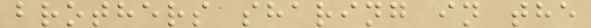brothers sharing in the
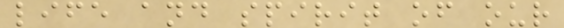life and spirit of our
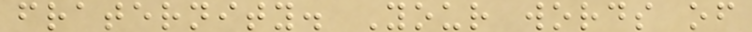fraternity. Your words of
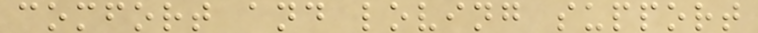comfort and loving support
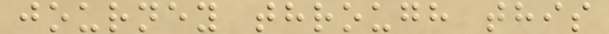journey through this
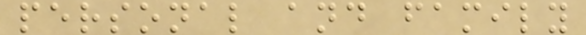personal and family
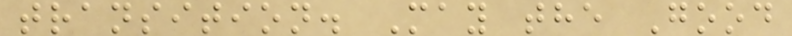transition. May the Good
